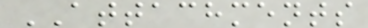ATTACHMENTS
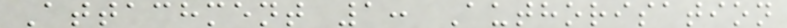Attachment 1: Authorisation
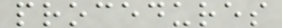procedures
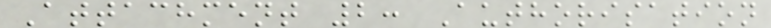Attachment 2: Authorisation
